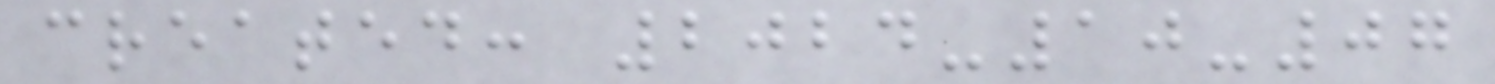created: 2024-10-07
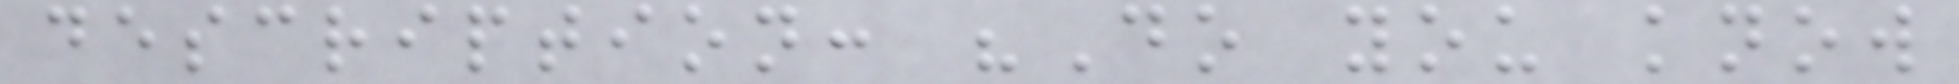description: "Do you know
